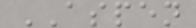ASPEN
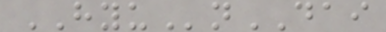HYUnDAI
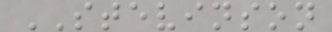STEVINSON
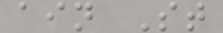ain St
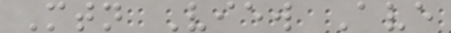Mtn View Ave
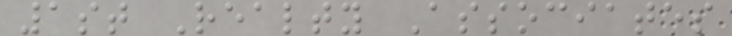1st Realty Associates
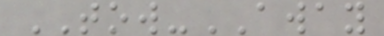TOW-AWAY
